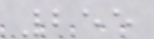255
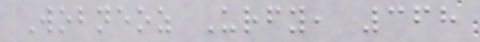Wobneoz Urfy, 368
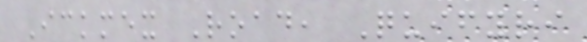Ickmex Road, Quifyri
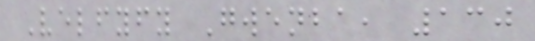Velfyfy Gwenba, 130
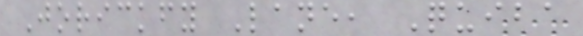Jorickfy Lane, Quiba
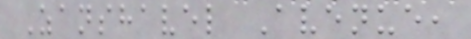Zanshavel Avenue,
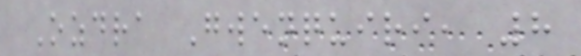Ozdra Gwenquiri, 8
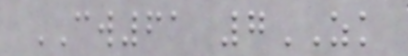CW61 7ZK
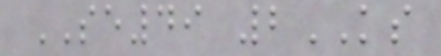SE49 2KS
